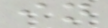in
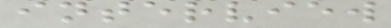interview
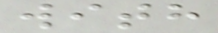with
